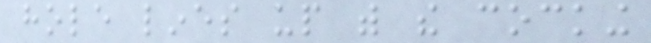hole lines up with the cocking
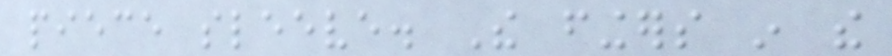piece sleeve. The fingers in the
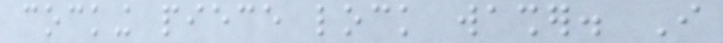cocking piece lock washer. I
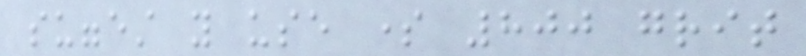suggest you use some 800 grit
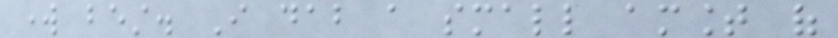work best. I dab a small amount of
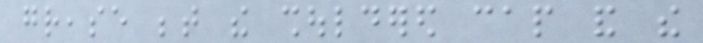grease between the shouldered cap and the
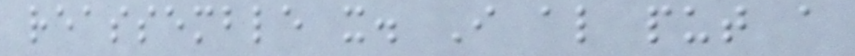reassemble it. I also put a
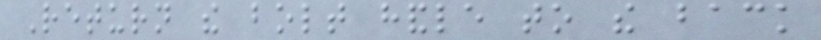Return the bolt handle to the back
